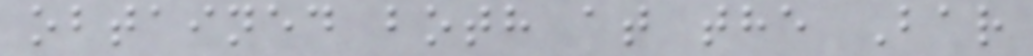obtained both at the Bar
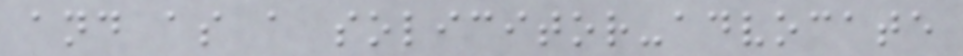and as a solicitor-advocate
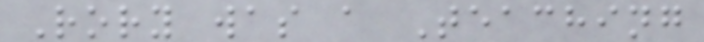Rory was a Teaching
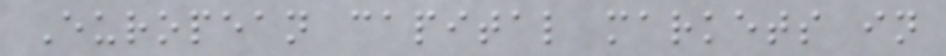European capital markets in
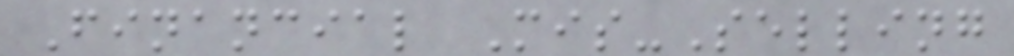Financial Mis-Selling
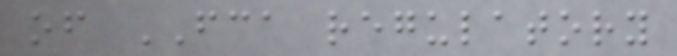of FCA regulatory
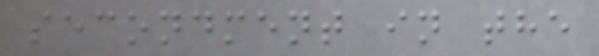secondment in the
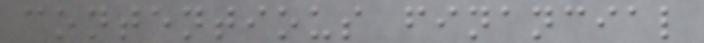contentious financial
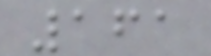161
